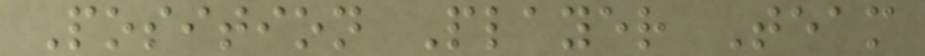Position Player Team
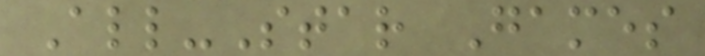All-Star Games
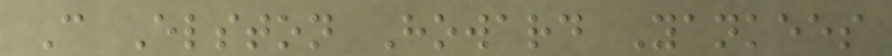C Elston Howard Yankees
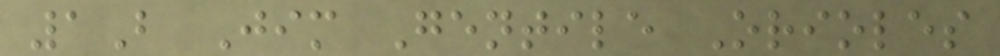1B Jim Gentile Orioles
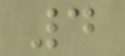4
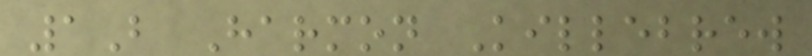1B Harmon Killebrew
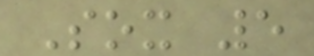Sox 5
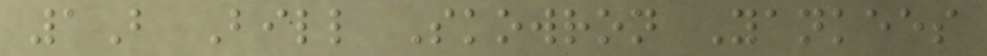1B Bill Skowron Yankees
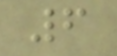6
